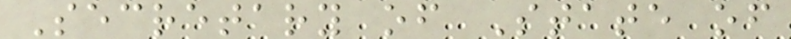Secretary of State of
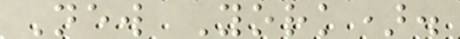New York).
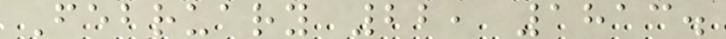February 22, 1813.
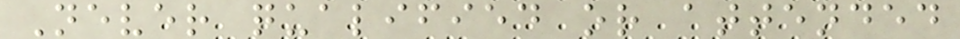Never qualified or attended
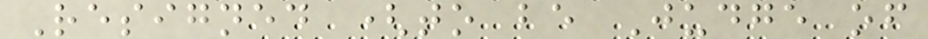Resigned (to be Judge of
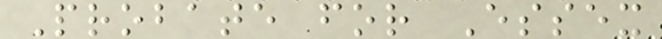Probate for Essex
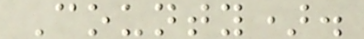County).
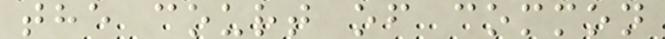the court of common
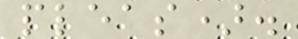pleas).
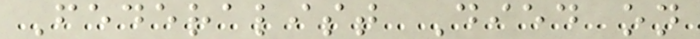Federalist Died on
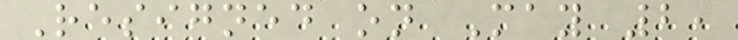Resigned on May 2,
